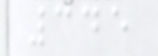345
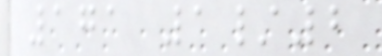171 1/2
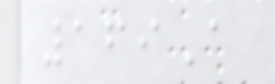169A
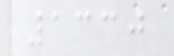1330
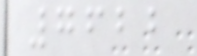7622
